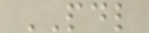PDL
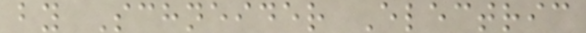by Schneider Electric
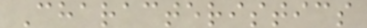Characteristics
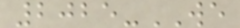2025-WE
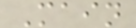Main
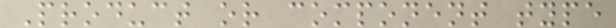Product or component type
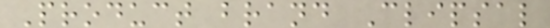Product brand Clipsal
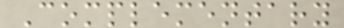Complementary
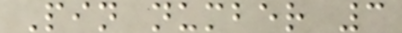Pin number 3
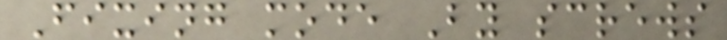Fixing mode By screws
